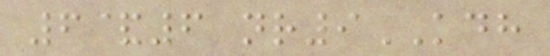6&6 nr9KDH
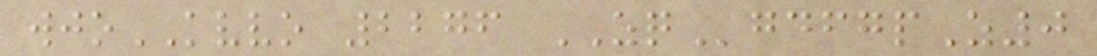wjoKVVO 2276 ZQgdfgpZ0
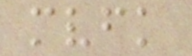mvfk
